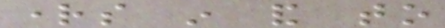rights in and to
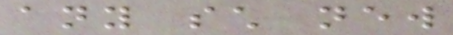any such new
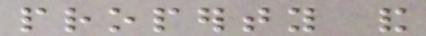property and
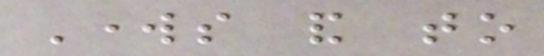Works and to
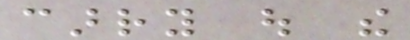carry out the
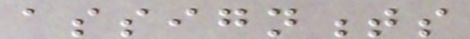assignments
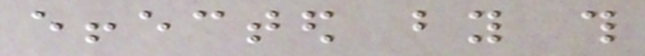effected by this
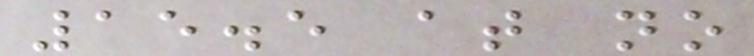15.5 at no
